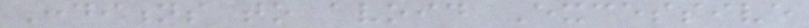Conditions to avoid Excessive
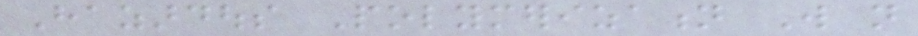Hazardous Polymerization Will not
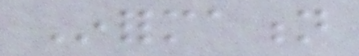Information
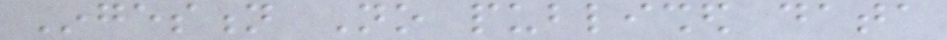Ingestion No published data
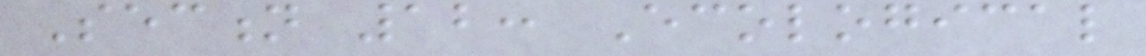Section 12: Ecological
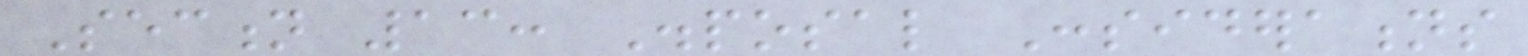Section 13: Disposal Considerations
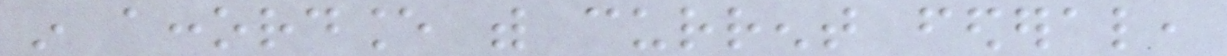in accordance with current federal,
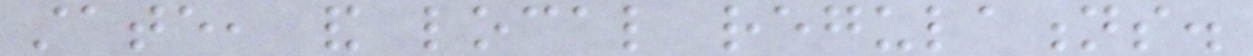state, and local regulations.
